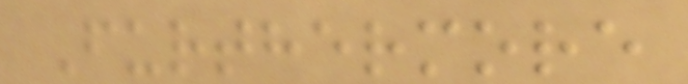Furthermore
